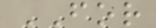FOR
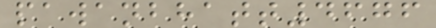pawanbhatt4676
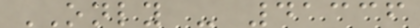ONLY - 41336
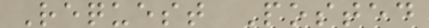Request Posted
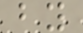by
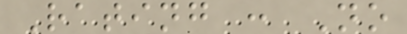Rating : No
